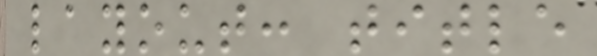layout: title
